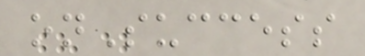onSuccess
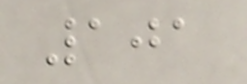101
